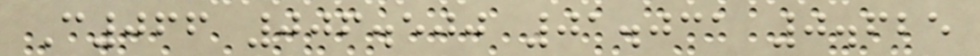C066 006.500 01.031 0.625
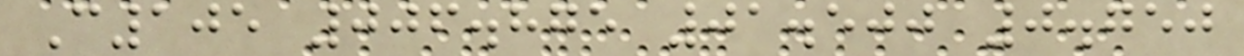C105 006.875 01.500 0.750
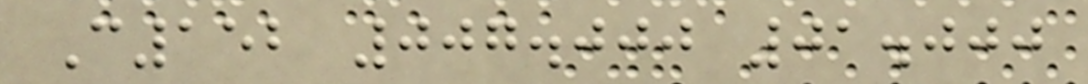C152 007.000 01.000
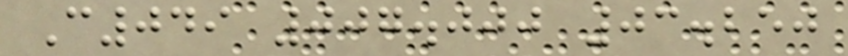C049 007.000 03.250
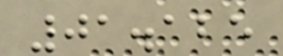01.125
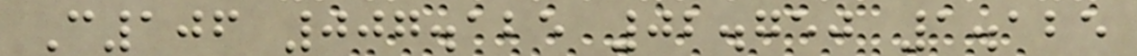C106 007.125 02.750 1.125
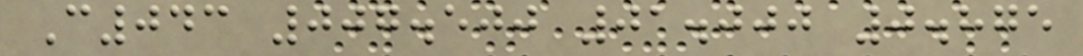C043 007.500 01.000 0.875
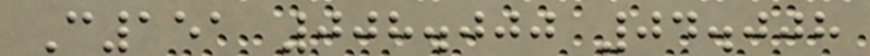C151 008.000 04.008
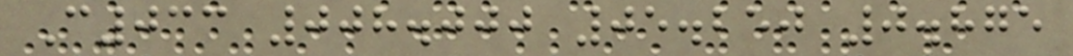C033 008.000 05.250 0.875
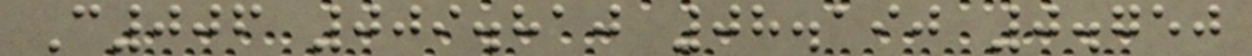C006 009.810 08.190 0.750
